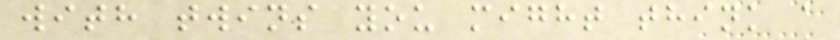with twins you might think a
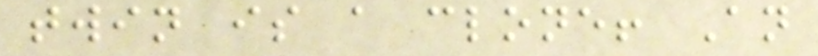twin is a clone! An
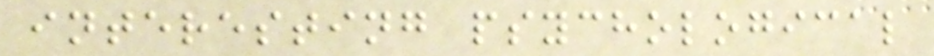interesting psychological
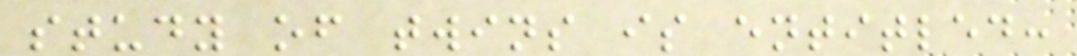study of twins is entitled:
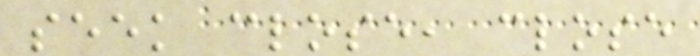seek close, close
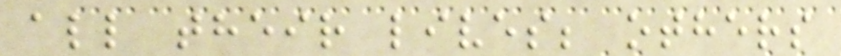all their lives; others
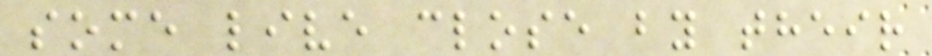some live close by their
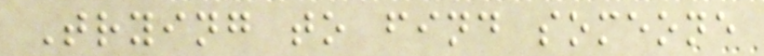Trying to find someone
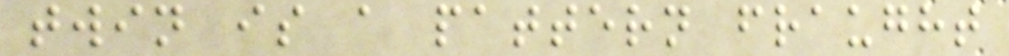twin is a pattern fraught
